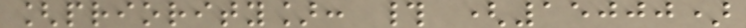[priority]: # (15000)
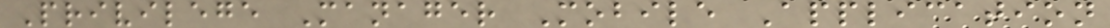Privilege Manager Mobile Application
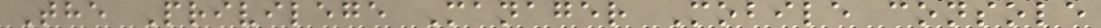The Privilege Manager Mobile console
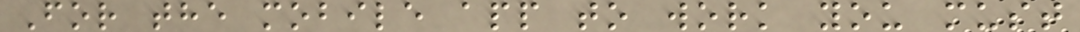For the mobile app to work you must
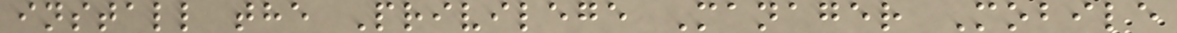install the Privilege Manager Mobile
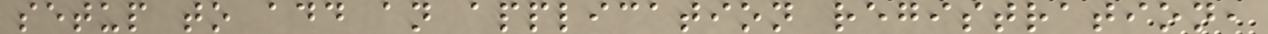setup to add an application registration,
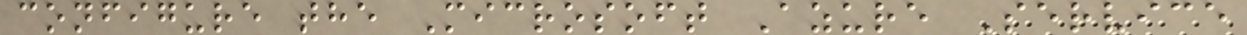configure the Microsoft Azure Service
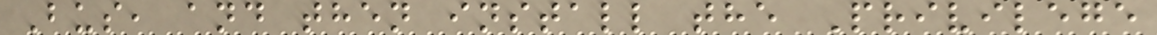Bus, and then install the Privilege
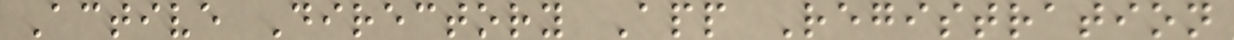Active Directory App Registration
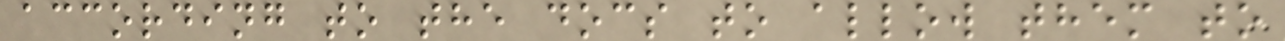according to the docs to allow them to
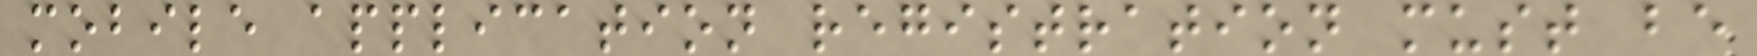mobile application registration must be
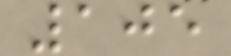105
